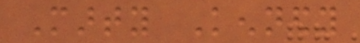Marty Kennedy
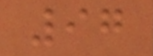97
